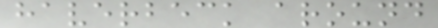haverbeck around
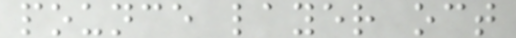pounce layer oct
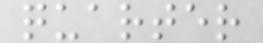quarter
